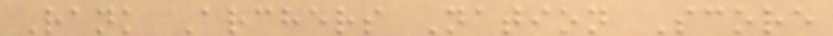Rank Archers Nation Score
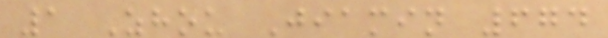1 Zhou Jiamin 674
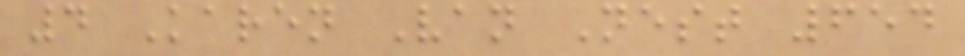4 Karen Van Nest 654
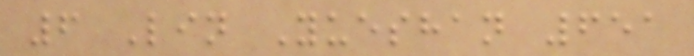6 Lin Yueshan 651
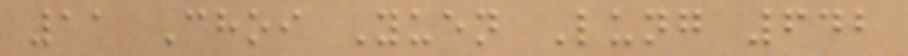11 Choi Yuen Lung 642
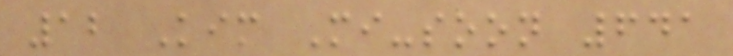12 Kim Mi-soon 641
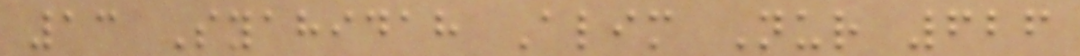13 Syahidah Alim Nur 626
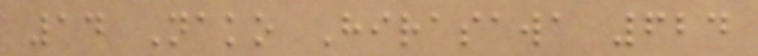14 Nako Hirasawa 624
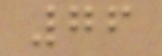76
